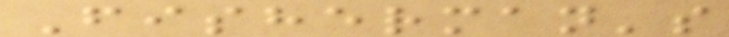Fisherman's
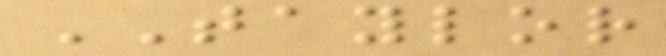TAYLOR
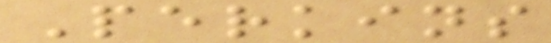Perkins
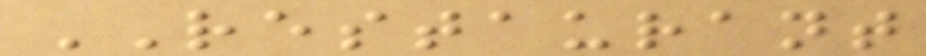RESTAURANT
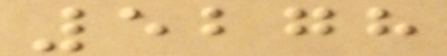5278
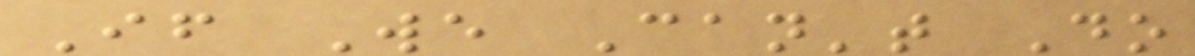If We Can't Do
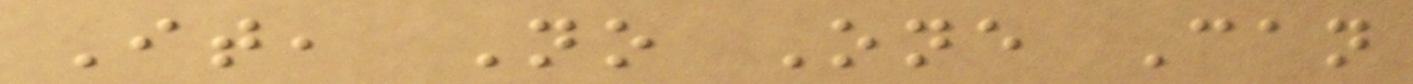It, No One Can
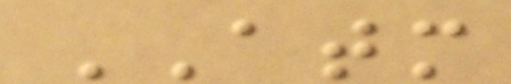ATM
